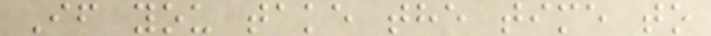If you take the time to
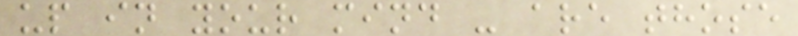up in your mind - are those
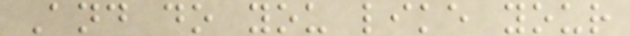And do you like your
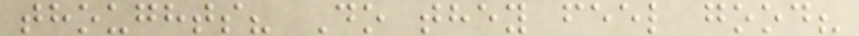thoughts? Do they feel good?
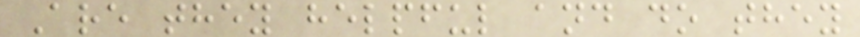Are they helpful and do they
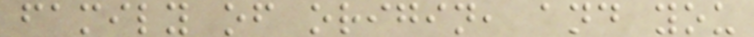family of origin, and you
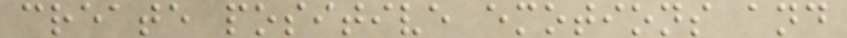create positive emotions and
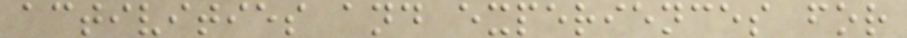activities and experiences for
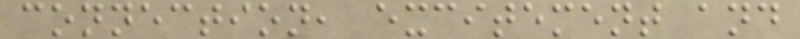connection, excitement and
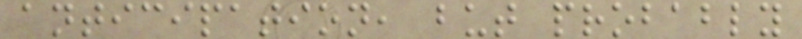anticipation, but probably
